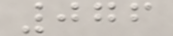076
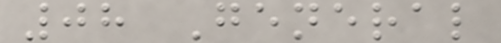08 General
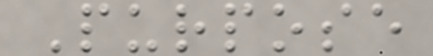Purpose
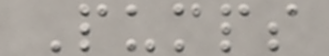Pumps
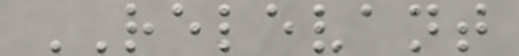RELEVANT
